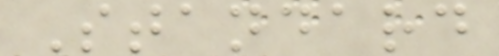Standard
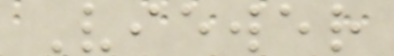Viewer
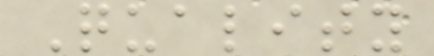Quality
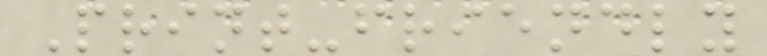Print-friendly
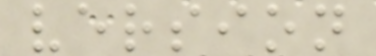version
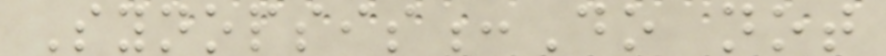Synopsis:Do not
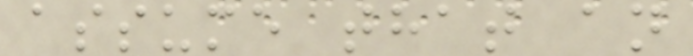assume that an
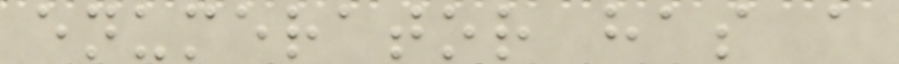enumerator has a
